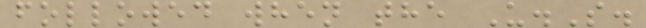followed when the U.S.
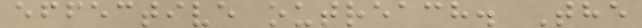effective outreach. The
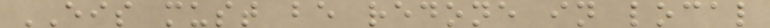EIS must be redone in local
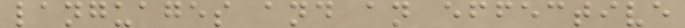languages and an effective
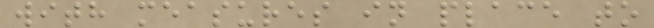with measures in place to
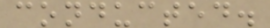conducted.
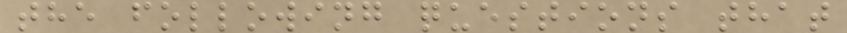the following questions that
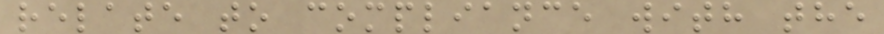relate to compliance with the
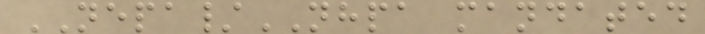NEPA/NHPA mandated
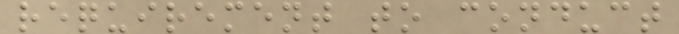requirement to conduct
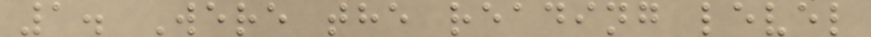1. Were the reading level
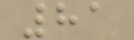81
